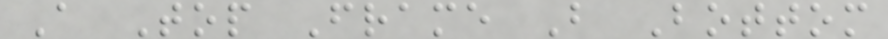A Top Frame B Bottom
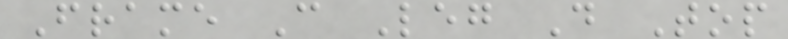Frame C Leg D Top
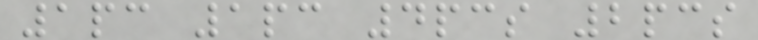1pc 1pc 4pcs 2pcs
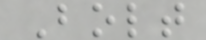Bolt
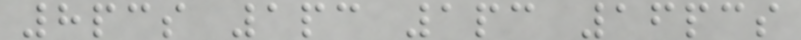8pcs 1pc 1pc 16pcs
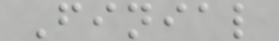Finial
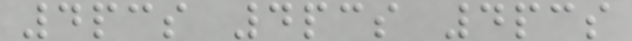4pcs 4pcs 4pcs
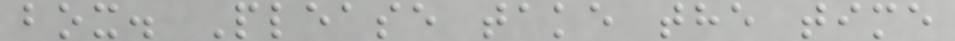box. Please take the time
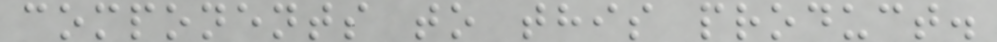components to this product.
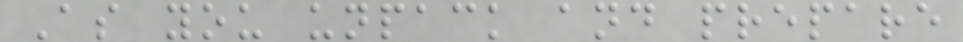As you unpack and prepare
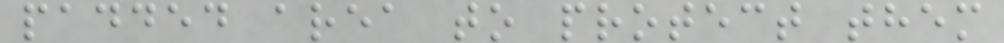padded area to protect them
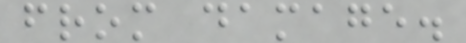from damage.
